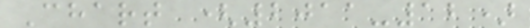Chart (2011-12)
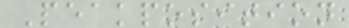Peakposition
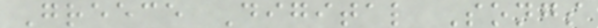Greece Digital Songs
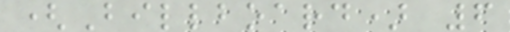(Billboard) 6
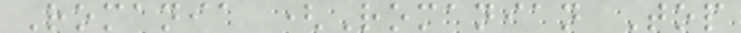Romania (Romanian Top
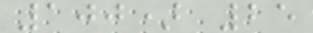100) 25
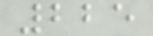225
